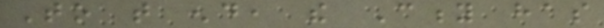To that end, the City has
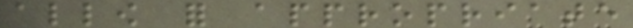allow for appropriate
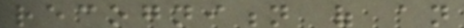recognition of an
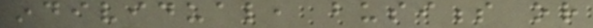individual, business or
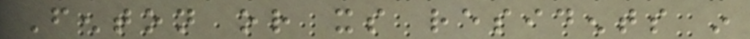Fenton or its residents in
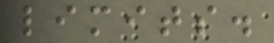limits.
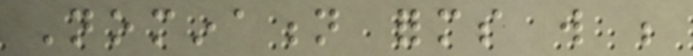Nomination forms will be
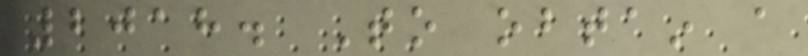2018. To obtain a
